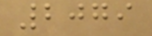2079
